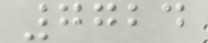7724
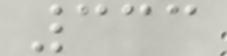333
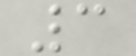3
